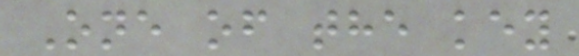One of the key
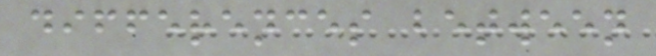differences between
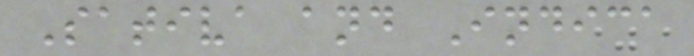Sativa and Indica
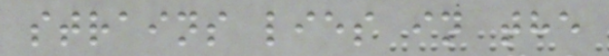strains lies in the
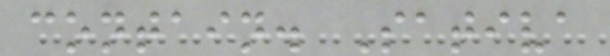contain. Sativa
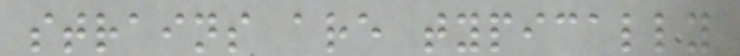strains are typically
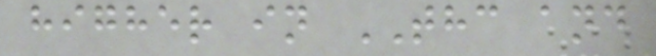higher in THC and
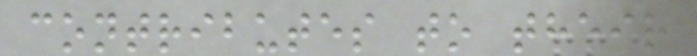contributes to their
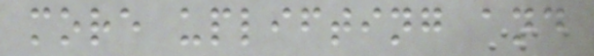more uplifting and
